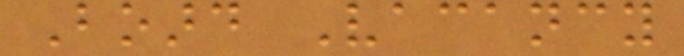Board Vacancy
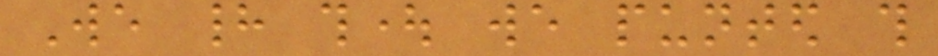We had thought we punted this
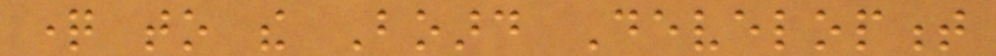question to the Board Development
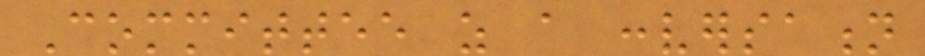Committee as a conversation
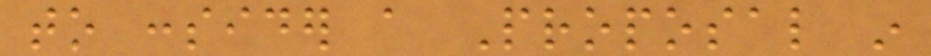to consider a Proposal in
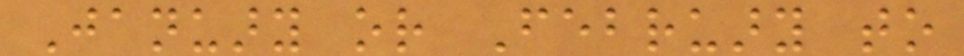January or February to
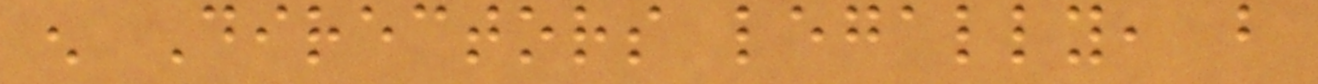enough Directors legally, but
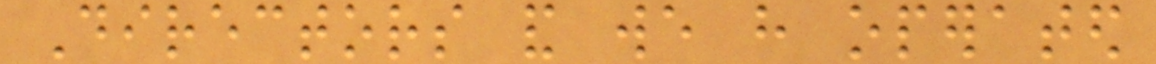Directors and we have operated
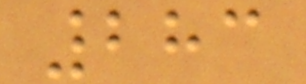283
